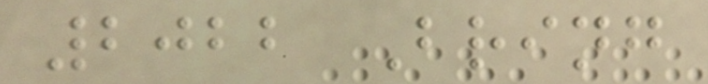2022 Bring
